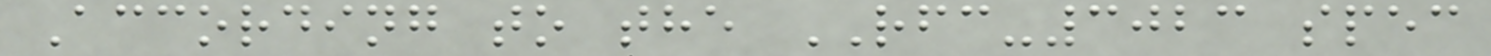According to the RFC-3023 spec
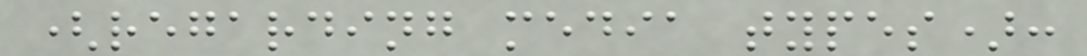(regarding media types):
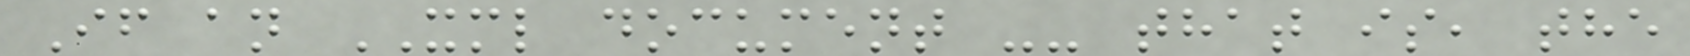If an XML document -- that is, the
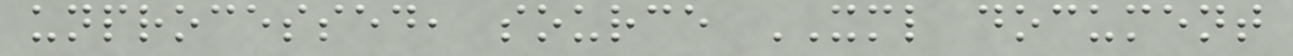unprocessed, source XML document
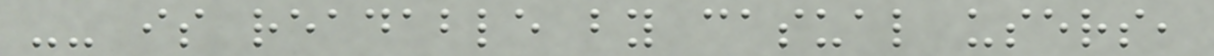-- is readable by casual users,
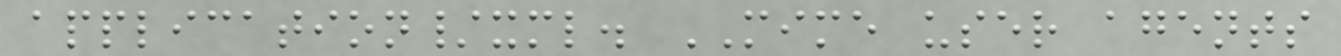application/xml. MIME user agents
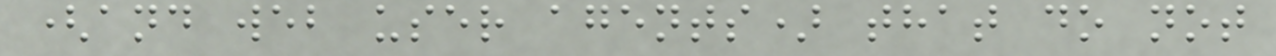(and web user agents) that do not
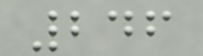246
